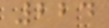224
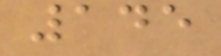145
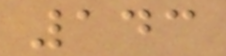143
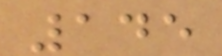145
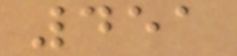451
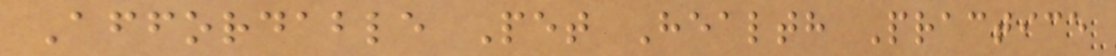Affordable Pet Health Practice
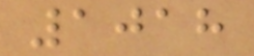1018
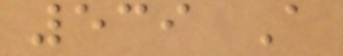539 A
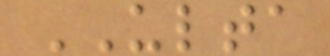ULTA
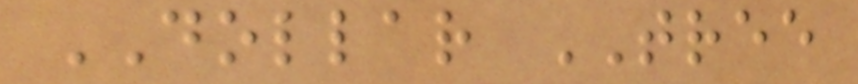DOLLAR TREE
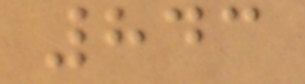843
